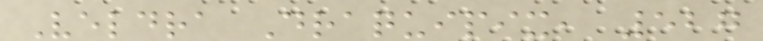Veldra Draquipix, 527
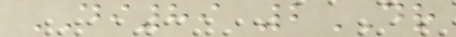DI89 2DR
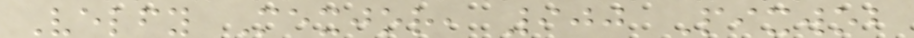Velfy Mexjor, 900 Pixwob
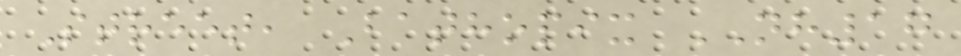Street, Bathopix NH17
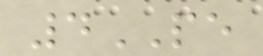4PE
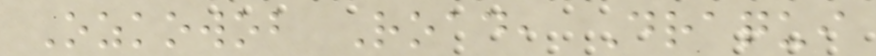Ozkowob Road, Draqui
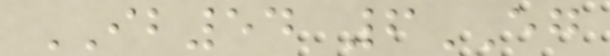IB54 6EG
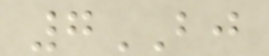7BJ
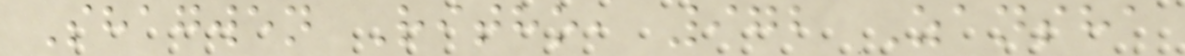Shagwen Ritho, 972 Zansha
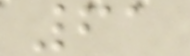61
